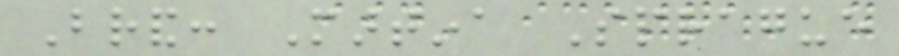Brand: Martina Sprague
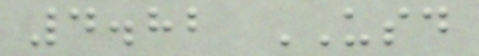4.82 USD
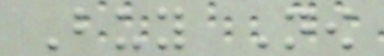Buy Now
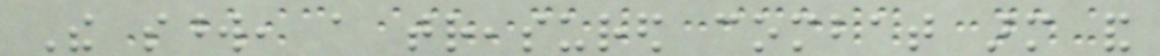The sword, a treasured combat arm and
